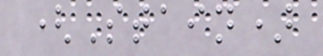(Stain)
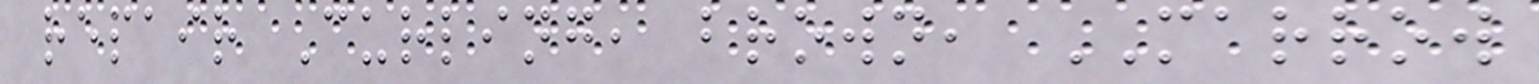repair Curling, brown, MARROW
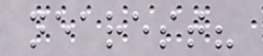nearest?
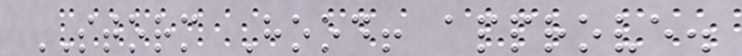STORM Hood! approve.
